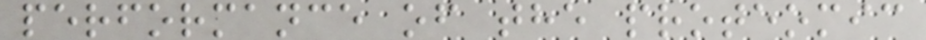performance of the proteomic
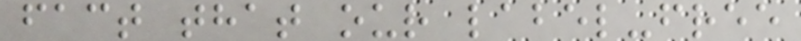fact that our label-free
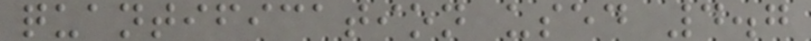quantification used 4.7
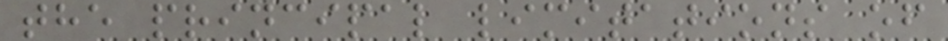the principal limitations of
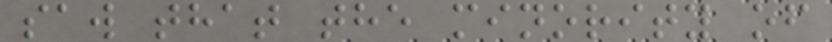saw that the minority of
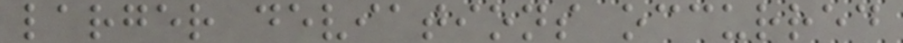larger deviations occurred
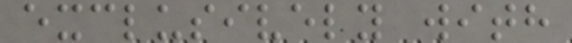exclusively with
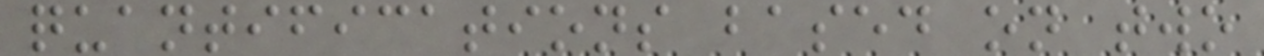quantifications based on two
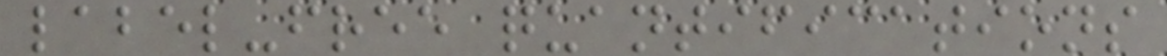label-free quantifications
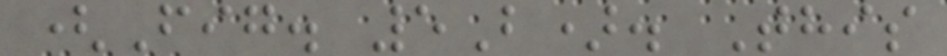(Fig. 5B). This
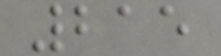215
